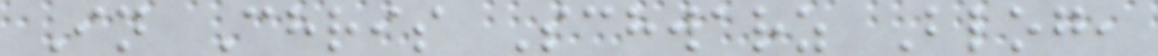In Chris Schwarz Blog,
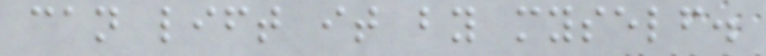can lift it by myself.
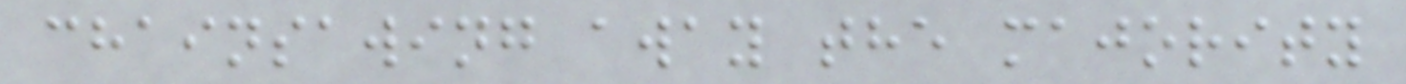chainsawing away the majority
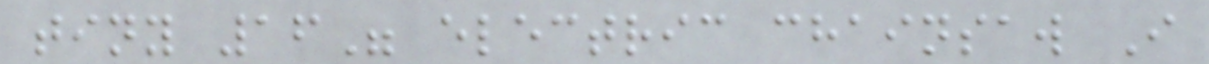tiny 16" electric chainsaw I
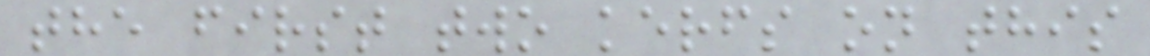the first two kerfs on this
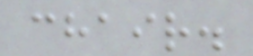chair.
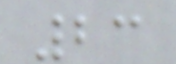23
